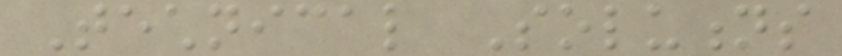Technical Solutions
